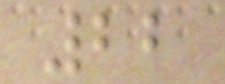22
